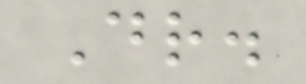Dr.
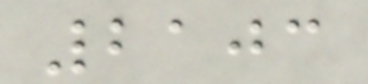2103
